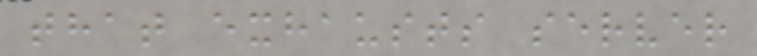that exhausts server
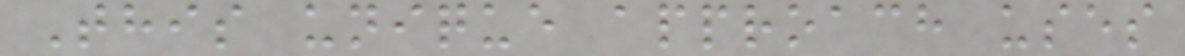This unique approach uses
